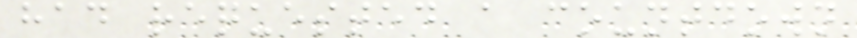had requested a countdown
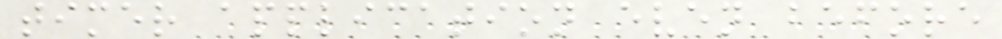timer application even before
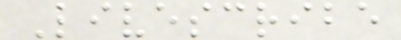Livescribe
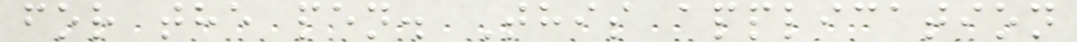for the pen. This application
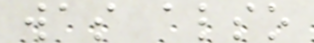was also
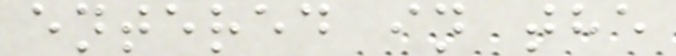entered in the
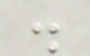.
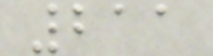211
